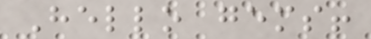Hello gems!
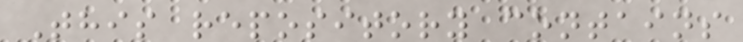This repository contains
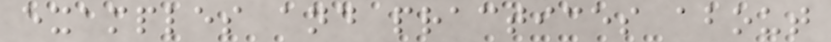examples and practices about
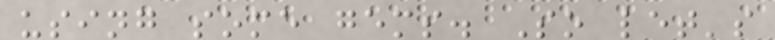using some gems. So let's
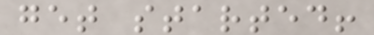get started!
